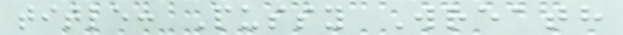title: Pussy Wreath
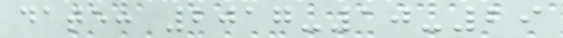date: 2017-10-29
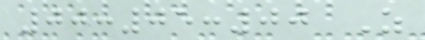00:05:00 Z
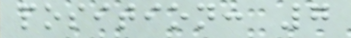position: 7
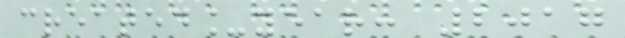created_year: 2017
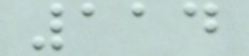114
